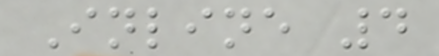Inline 4
